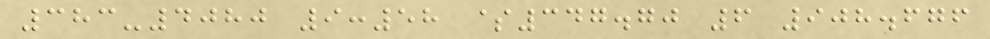383-4080 9:58 $347.70 6 908.676
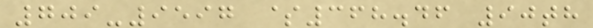709-9597 $368.46 90th
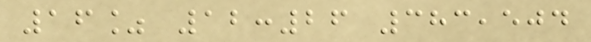16% 12:26 383,504
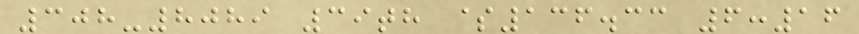308-8089 39th $136.33 6:16
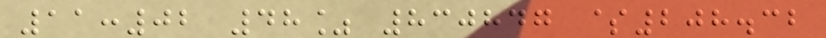11:02 48% 830847 $208.32
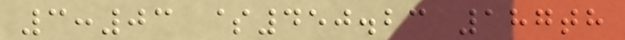3:03 $450.23 187th
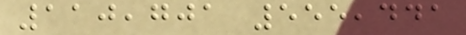110,701 555,441
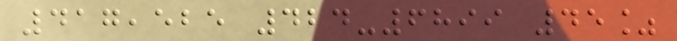417,525 424-6899 45%
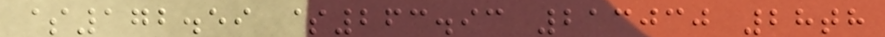$172.59 $263.93 213030 28th
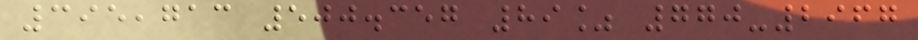395,713 500.357 89% 770-2967
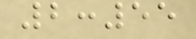2:55
